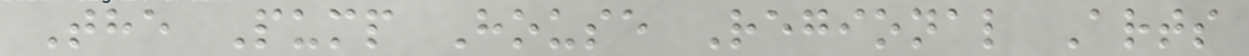The Pump House Regional Arts
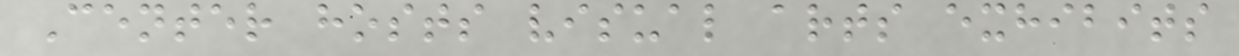Center hosts visual arts exhibits
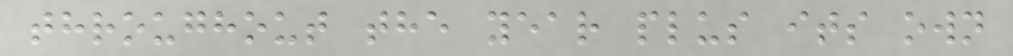throughout the year plus its own
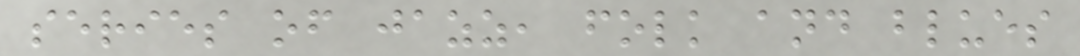series of jazz, folk and blues
